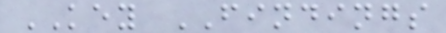KEY FINDINGS
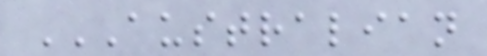AUSTRALIAN
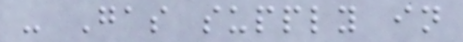- Gas supply in
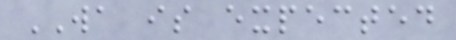WA is expected
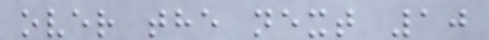over the next 10
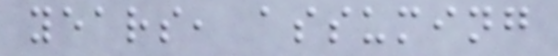years, assuming
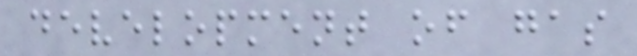development of gas
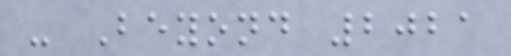- Beyond 2021
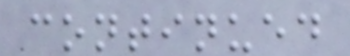continued
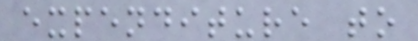expenditure to
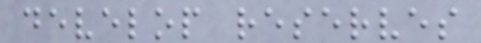develop reserves
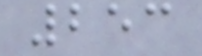253
